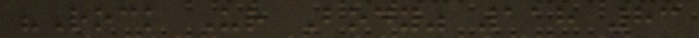"Rock Ur Body" 118 83
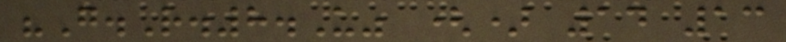"G.R.8.U" () 14 13
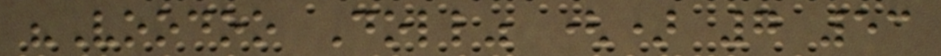"Voodoo Doll" () 7 53
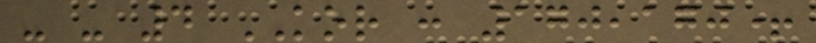- - 4 KOR : 170,170+
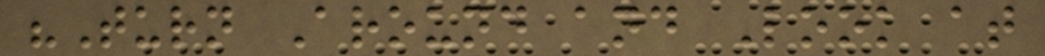"Turn Around and Look at
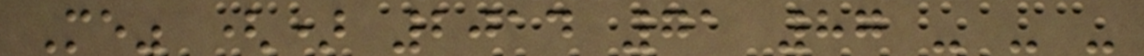Me" () 2014 71 87 - - -
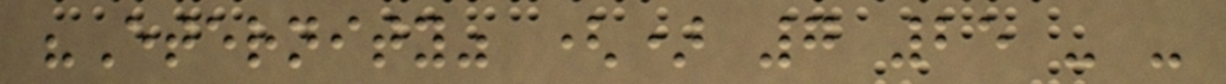"Eternity" () 7 25 - -
